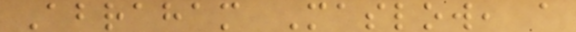Abraham Maslow, a
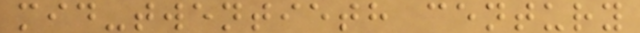mid-twentieth century
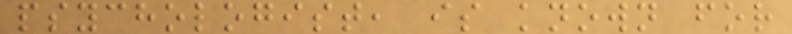psychologist, is known for
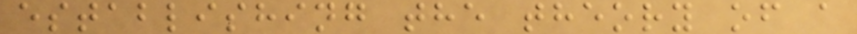establishing the theory of a
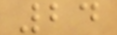24
